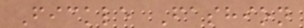Fickle Fashion
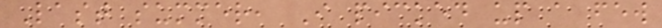Last summer, I picked up a few
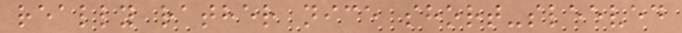really rather nice short-sleeved
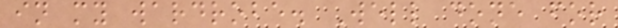in my wardrobe. Well done for
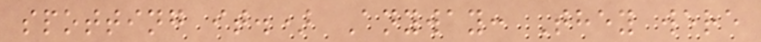spotting it.) Anyway: They were
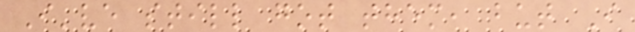I've still got them, but I
